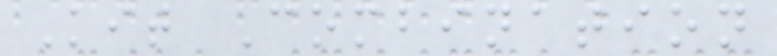Kit Combination
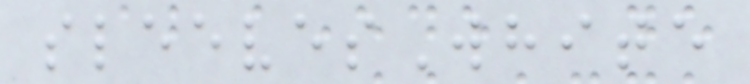sleevesWhite
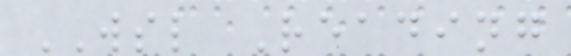WSL Reading
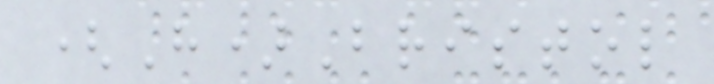(H)Bristol
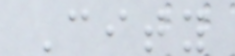City
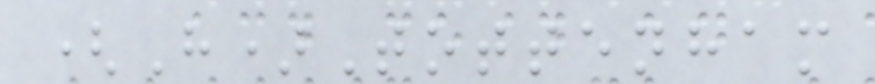(H)Tottenham
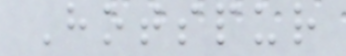Hotspur
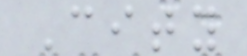City
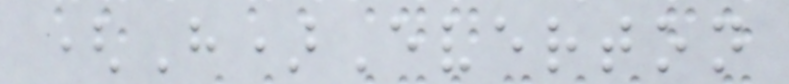(H)Everton
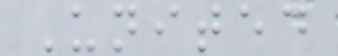United
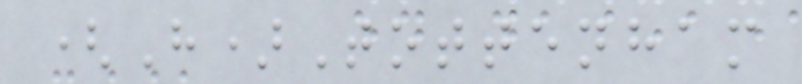(H)Tottenham
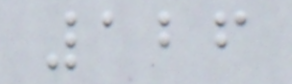126
